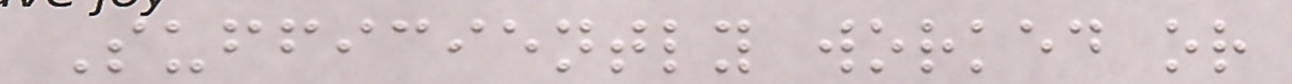Sufficiently worked or
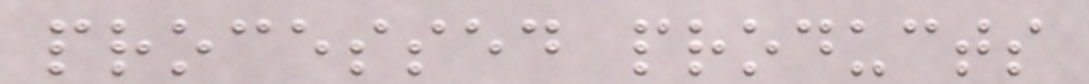processed products
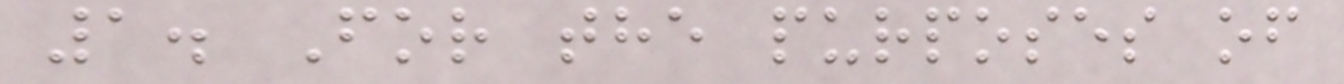1. For the purposes of
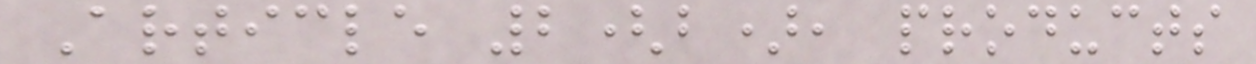Article 2(b), products
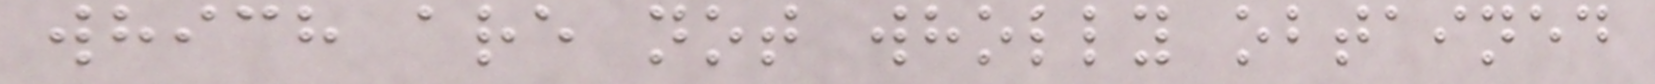which are not wholly obtained
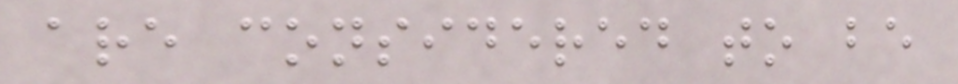are considered to be
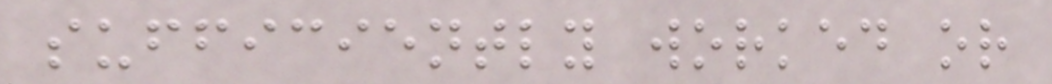sufficiently worked or
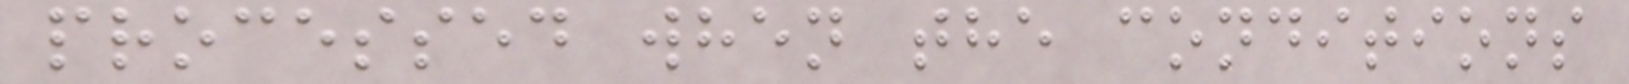processed when the conditions
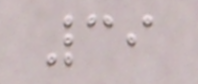39
